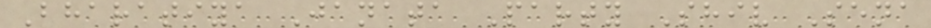Bharatiya Janata Party Shiv Sena
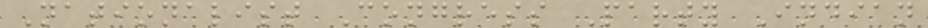Nationalist Congress Party Indian
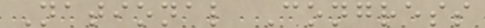National Congress
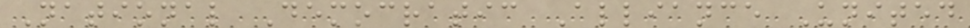National Democratic Alliance United
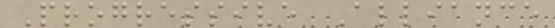Progressive Alliance
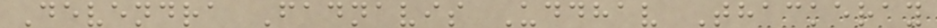Devendra Fadnavis Uddhav Thackeray
